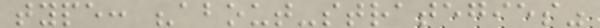type: "about-strategies"
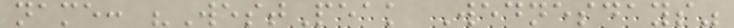name: "WestPeak Wednesdays"
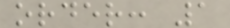order: 1
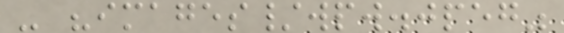- "images/wpw.jpeg"
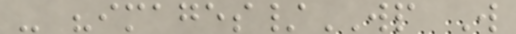- "images/WP W
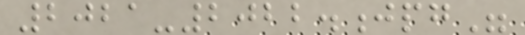2021-2022.jpg"
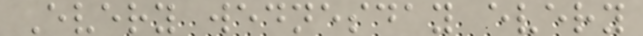Every wednesday every
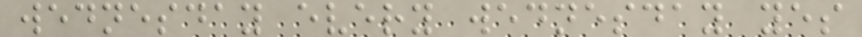wednesday every wednesday yes
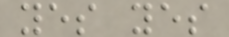yes yes
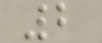2
